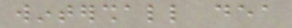wintershall dea
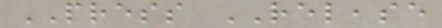PRESS RELEASE
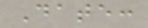Date:
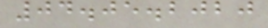04.05.2020
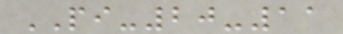PI-20-11
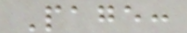Page:
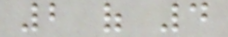2 of 4
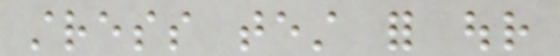stress test for our
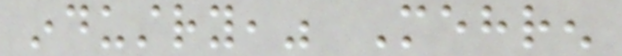industry," Mehren
